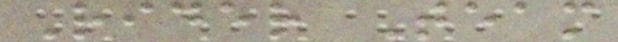Rider Team
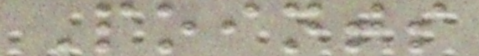Points
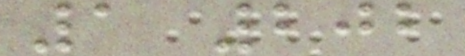1 202
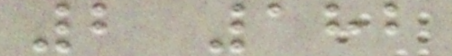2 182
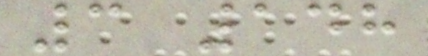3 148
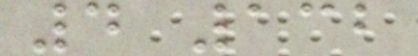4 132
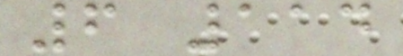6 114
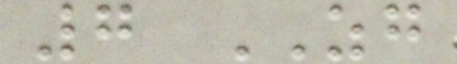7 ZG
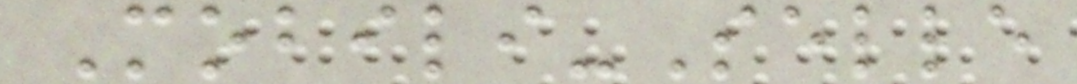Mobili-Selle
